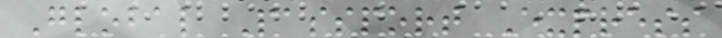Global Passport Express
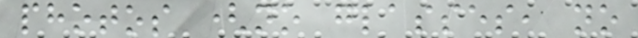photos (no glasses, no
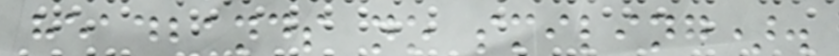headbands no smiling).
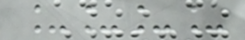____
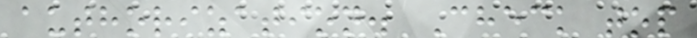authorization. Check top
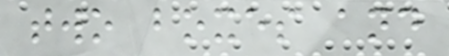two boxes and
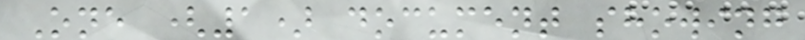One (1) document showing
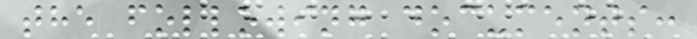the following documents:
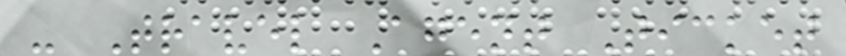- Travel Agent Ticket
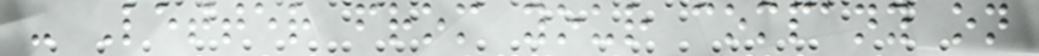- Letter from your company on
